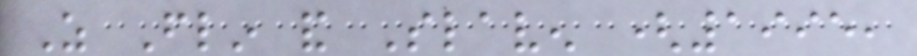As Flin and Slaven (1995,
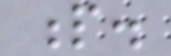p.
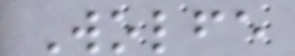Wolfe
